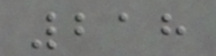218
